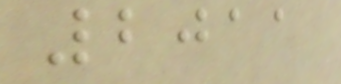2011
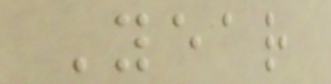Year
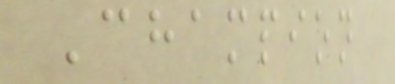Champion
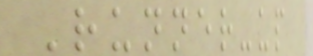Runner-up
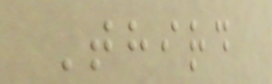Third
